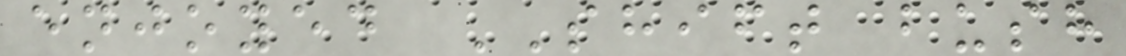enjoyed SHIFT bush
